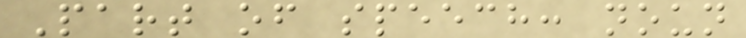Part of speech: noun
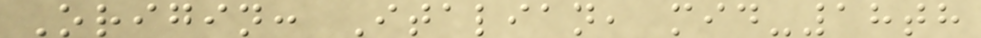Origin: Italian, mid-18th
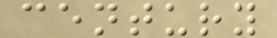century
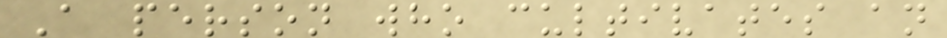A person who cultivates an
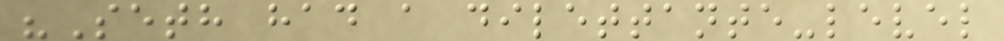"Seth had a dilettante-level
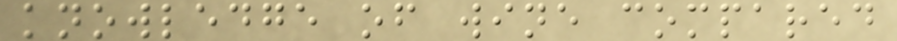knowledge of wine compared
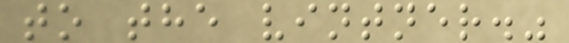to the vintner."
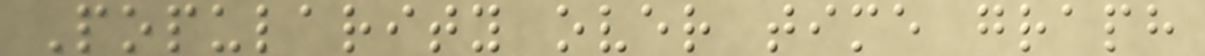Popularity over time graph
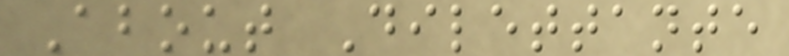About Dilettante
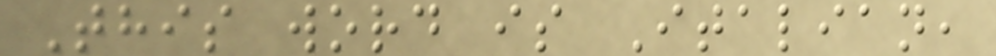This word is Italian,
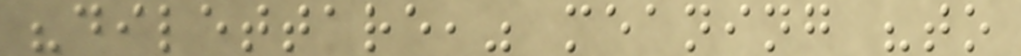"dilettare," meaning "to
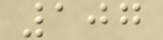107
